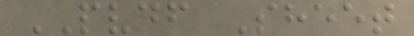PVDF Sheet
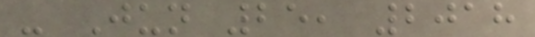- Jun 25, 2018
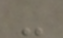-
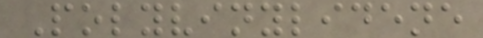Polyvinylidene
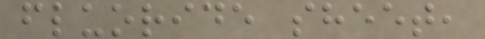fluoride sheet,
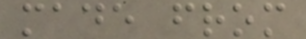made from
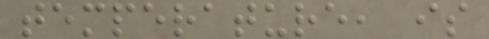temperature, is
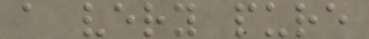a very pure
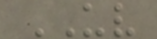UV
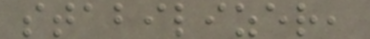stabilizer,
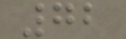72
